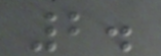2.
